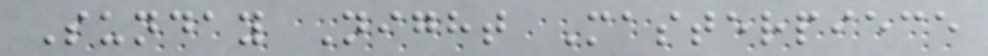Sunday Night Masterpiece
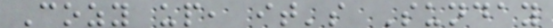Cozy up, it's Sunday
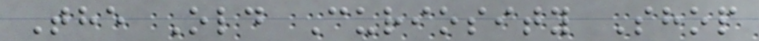The Old Curiosity Shop
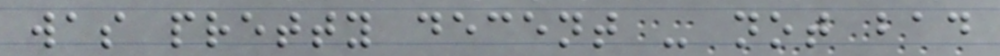was pretty decent - not bad
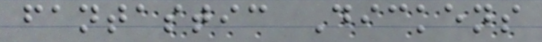fantastic Dickens
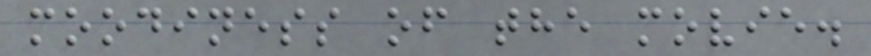moodiness of the movie.
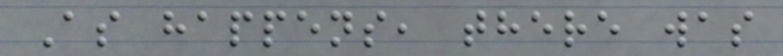As happens, there was
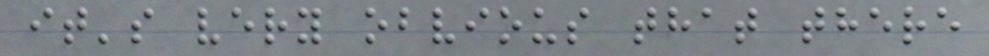it's very obvious that there
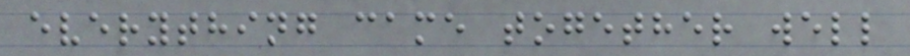everything came together well
